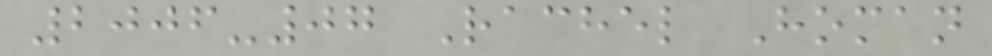2006-07 Rachel Homan
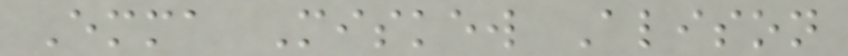Emma Miskew Alison
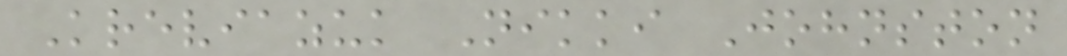Kreviazuk Nikki Johnston
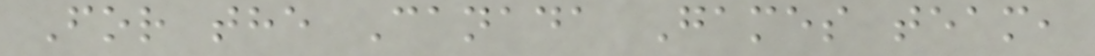For the Canada Games team,
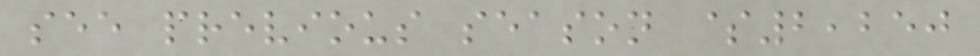see previous season $2,250
